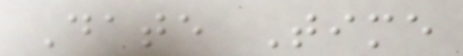Date Time
